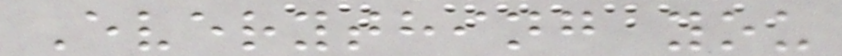Everything you
